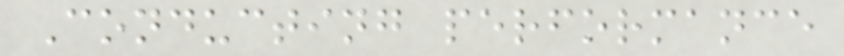Conducting performance
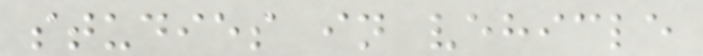studies in vehicle
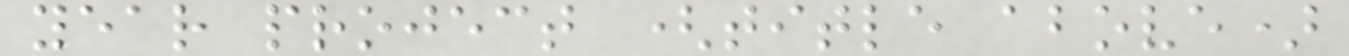year project (title above)
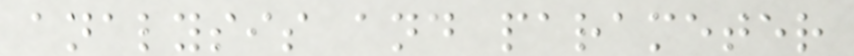analysis and parameter
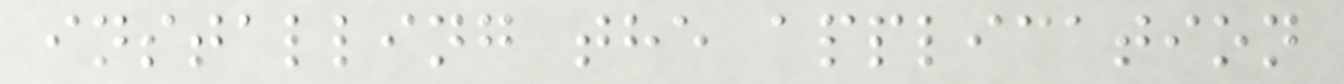installing the application
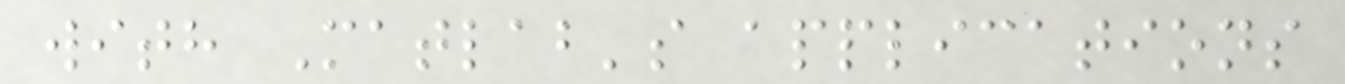with Matlab's applications
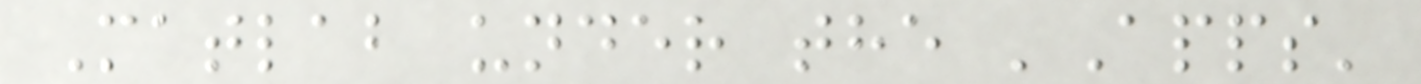Matlab under the 'Apps'
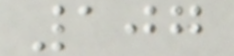107
